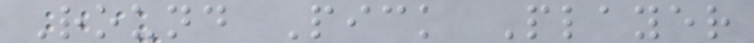Round Pick Player
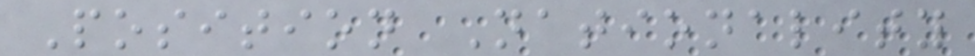Position Nationality
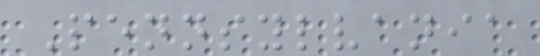Pennsylvania
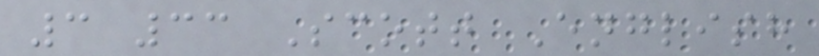3 33 Scott English
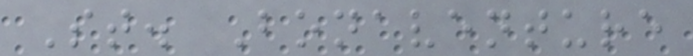St. Bonaventure
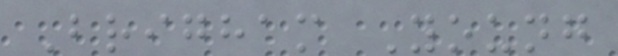Brigham Young
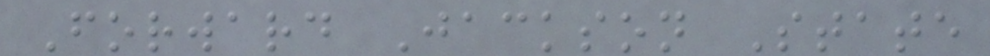Forward Jackson State
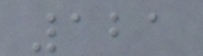121
